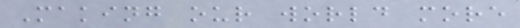Making our world more
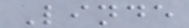Linde
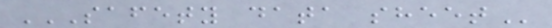SAFETY DATA SHEET
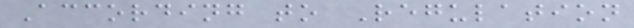According to Regulation
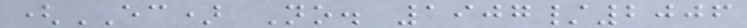(EC) No. 1907/2006
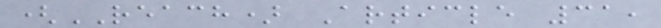(REACH) Article 31,
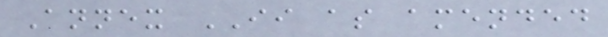Annex II as amended
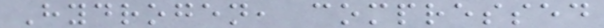Hydrogen, compressed
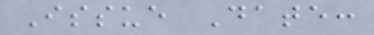Issue Date:
